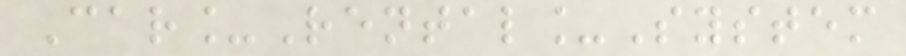Car_Rental_System
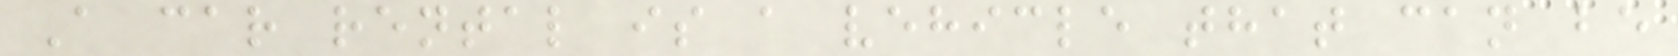A car rental is a vehicle that can be
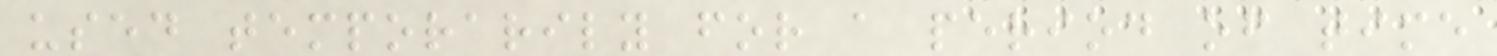used temporarily for a period of time
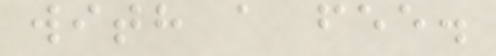with a fee.
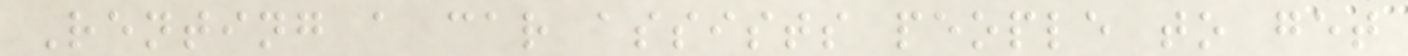Renting a car assists people to get
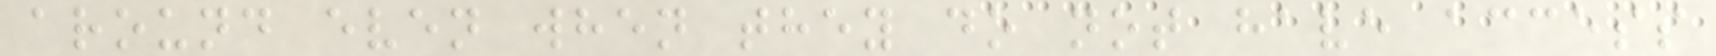around even when they do not have access
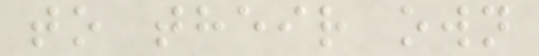to their own
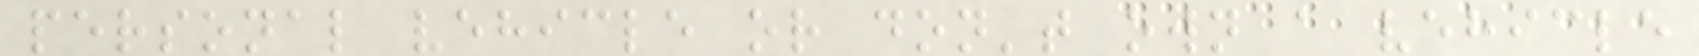personal vehicle or don't own a vehicle
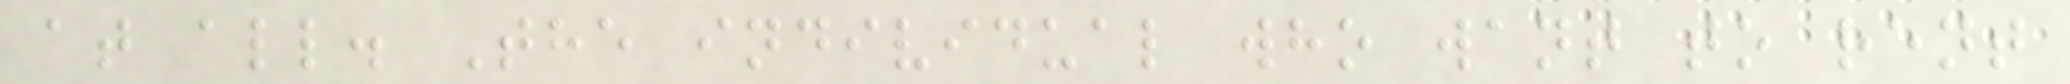at all. The individual who want to rent
